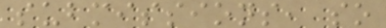submissions, so
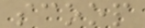scoop
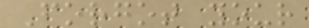Forgot your
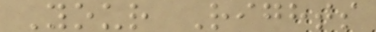Your Rights
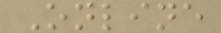Online
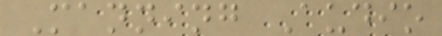Manning Audio
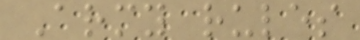Army rules
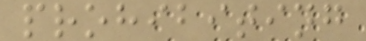prohibiting
